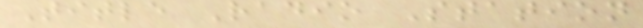Title Radio Station
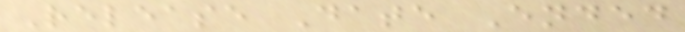Release Date Ended
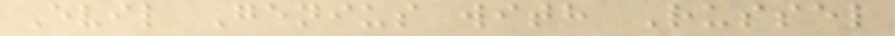Evil Genius with Russel
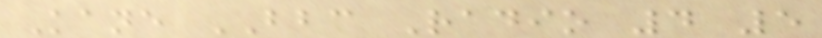Kane BBC Radio 4 5
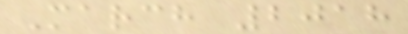March 2018
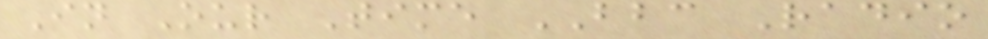In Our Time BBC Radio
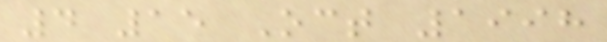4 15 Oct 1998
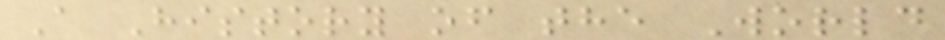A History of the World
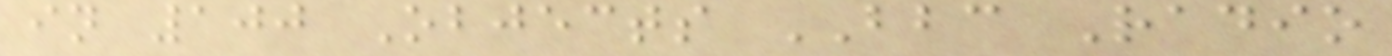in 100 Objects BBC Radio
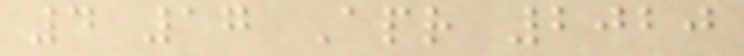4 17 Apr 2020
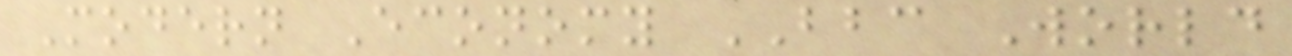Modern Economy BBC World
